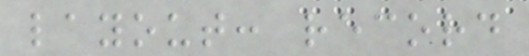layout: record
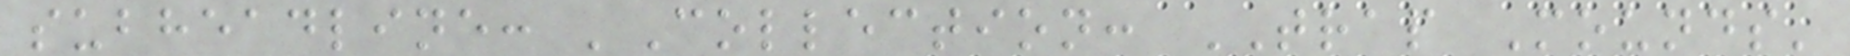subheadline: 'Collection: TRAP Mounds'
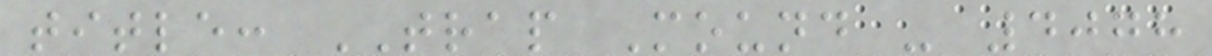title: TRAP Mound - 4078
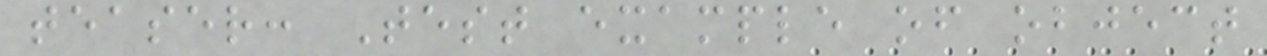teaser: Test example of object
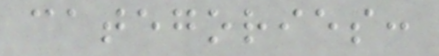categories:
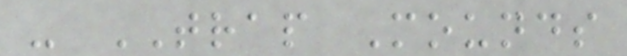- TRAP Mounds
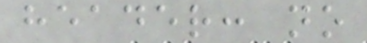header: no
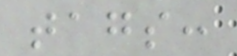tags:
